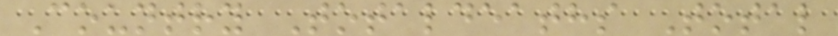Country Totaldeaths Total
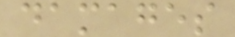damages
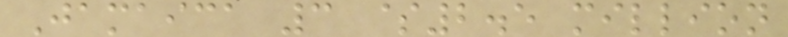Jamaica 3 $2.5 million
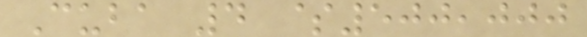Cuba 4 $500,000
